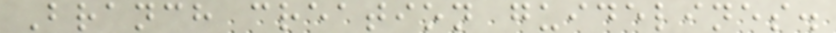Branch creation guidelines.
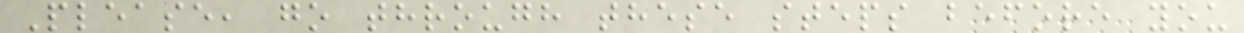Please, go through these steps before you
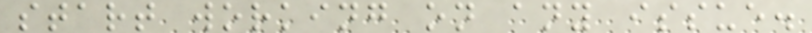start working on any issue.
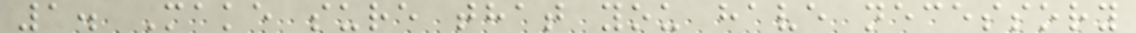1. Make sure that you have necessory
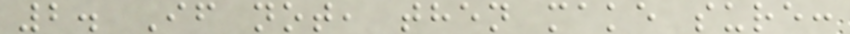2. If not, then make sure:
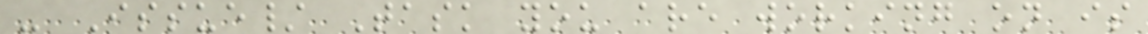- Issue/ Task you are working on is
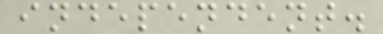independent.
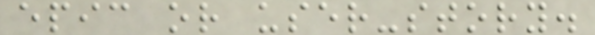epic or user-story.
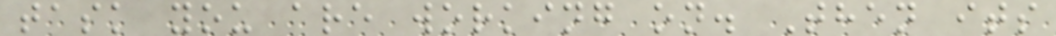task you are working on. Then its
